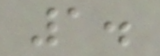1.
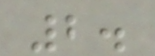2.
